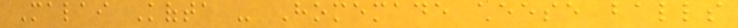Malai Kofta - Homemade cheese balls
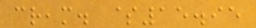cream. $15.95
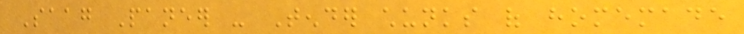Saag Paneer - Tender chunks of homemade
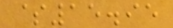$15.95
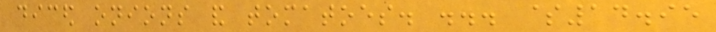diced onions and tomatoes. ... $14.95
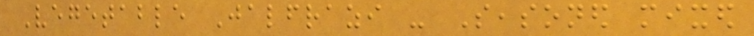Vegetable Jalfrazi - Seasoned mixed
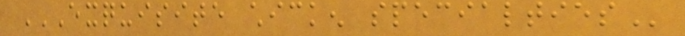EXQUISITE CHICKEN SPECIALTIES
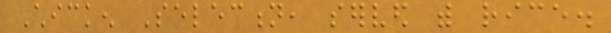Chicken Selection, served with rice.
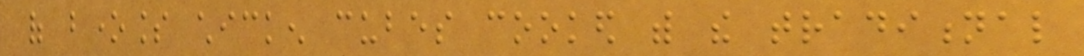of boneless chicken cubes cooked with the traditional
